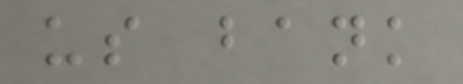us bank
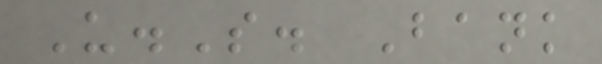U.S. Bank
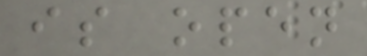is open
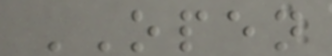OPEN
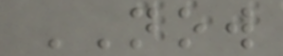NOW
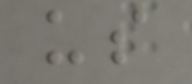us
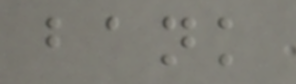bank
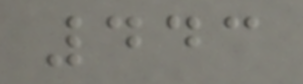443
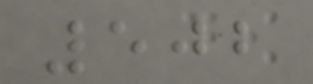502
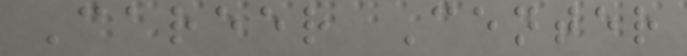Career Center
